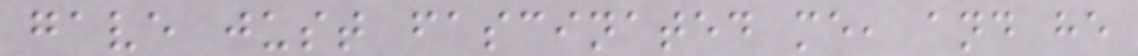gave just fascinated me, and he
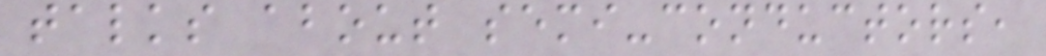talks about semi-conductors,
